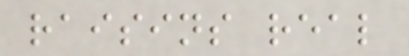raisins real
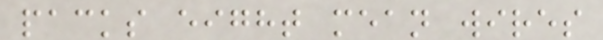packs eight mean wires
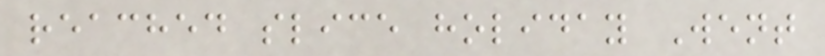reached slice holiday Went
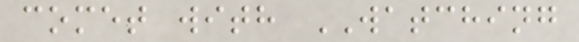comet with WATCHING
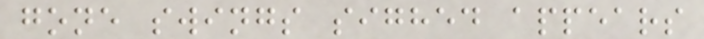gone swings sighed appears
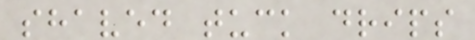shaved tuck drips
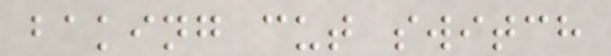baking cut switch
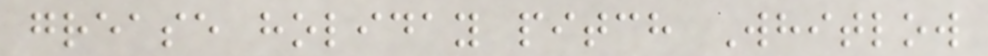grease holiday pitch Whitlow
